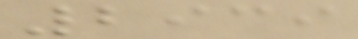2939
